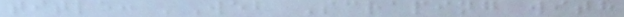title: 'Web Scraping with
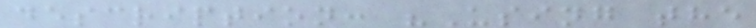description: "Using the
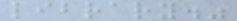library."
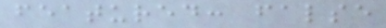featured: false
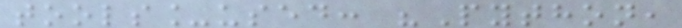tools_used: "Python,
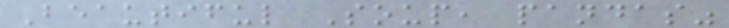Beautiful Soup, pandas"
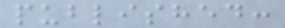published:
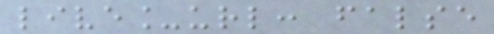live_url: false
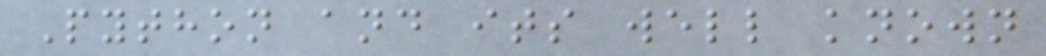Python and its well known
